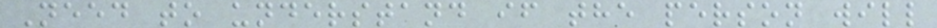Need to understand if the person will
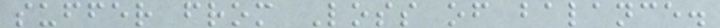suffer from Loss of balance.
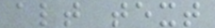alt text
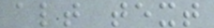alt text
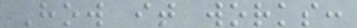How it works:
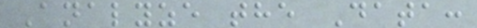Analyze the Data:
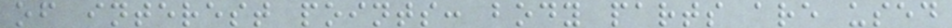of interest points: body parts are used
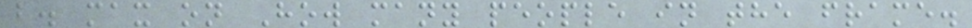b. max on How many people in the frame.
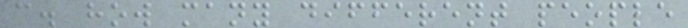c. how many different people
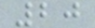20
